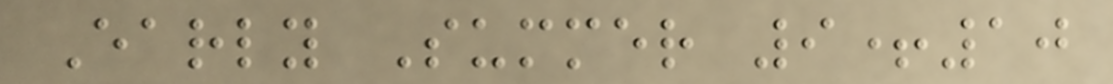Early Summer 9+10
